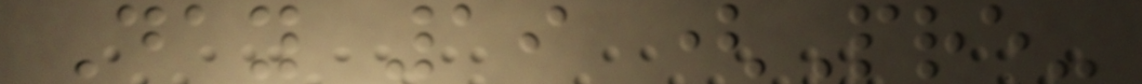Day 19 (Pre-
